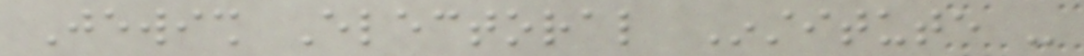Jewish Electoral Institute -
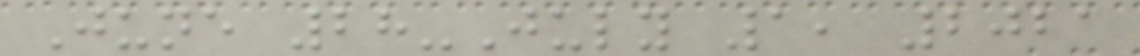June 28-July 1, 2021
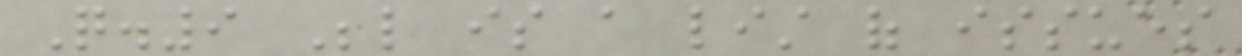Q.9 Below is a list of issues
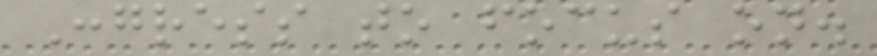Congress to focus on.
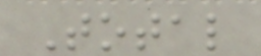Total
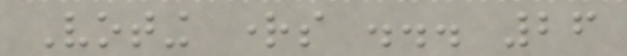Voting rights ... 26
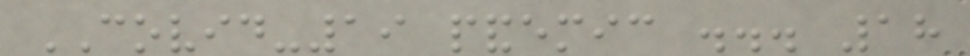COVID-19 pandemic ... 18
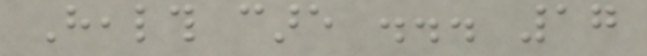Health care ... 17
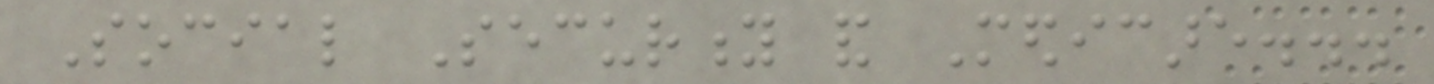Social Security and Medicare...
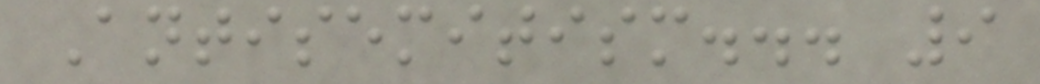Antisemitism... 9
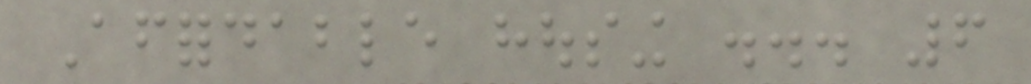Affordable housing ... 6
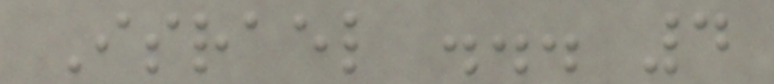Israel ... 4
